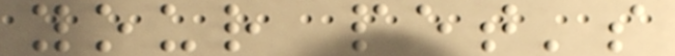your pet's
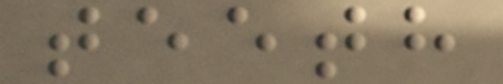teeth
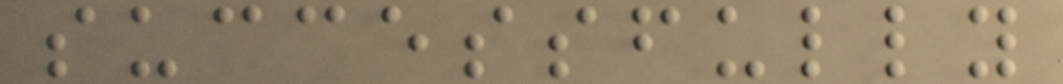successfully
